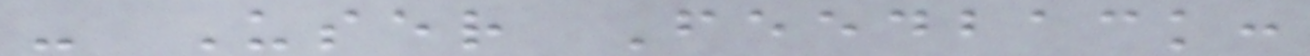- User Feedback:
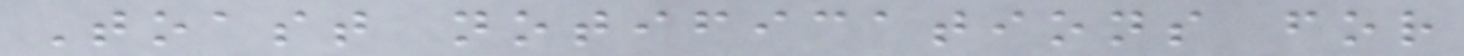Toast notifications for
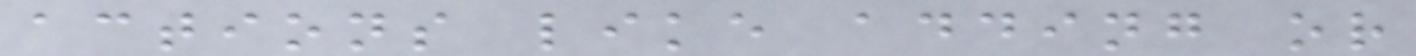actions like adding or
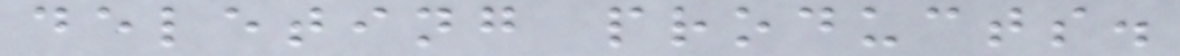deleting products.
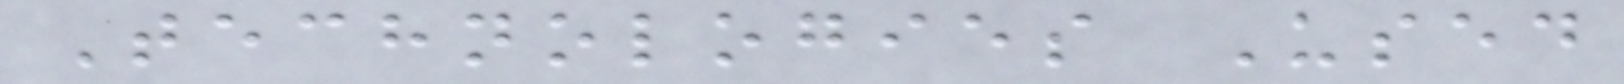Technologies Used
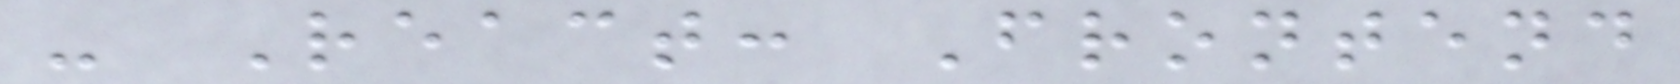- React: Frontend
